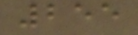255
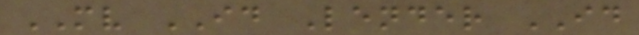MV ID Lender ID
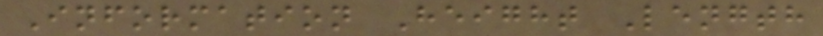Information Height Length
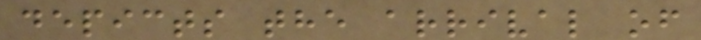depicts the arrival of
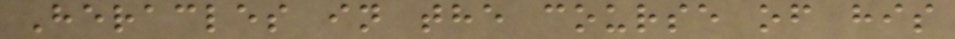Heracles in the course of his
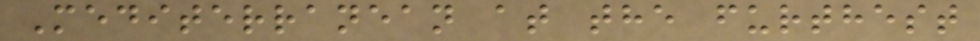Mediterranean at the furthest
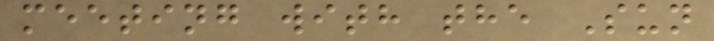meeting with the Sun
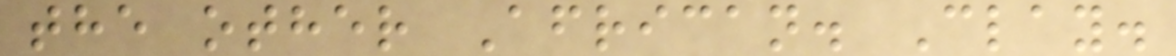the other African. Clay.
